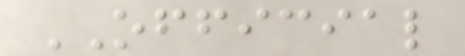OFFICIAL
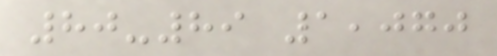80-89 1,070
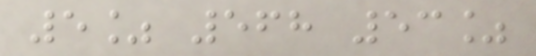5% 568 53%
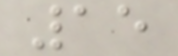15
